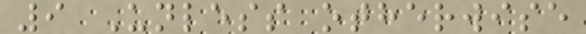9 Unless otherwise
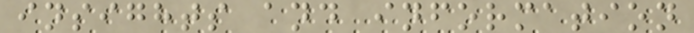insights and information
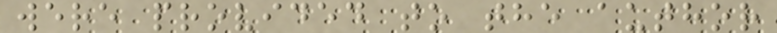were provided to the author
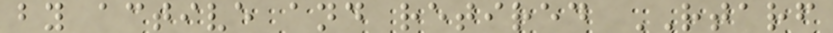by active and retired RTARF
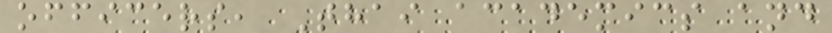officers, Thai academics and
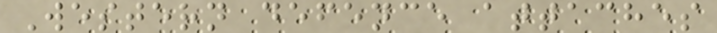Western defence attaches
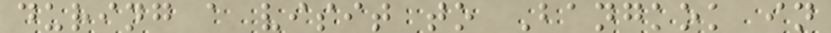during a visit to Bangkok in
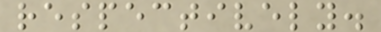respectively.
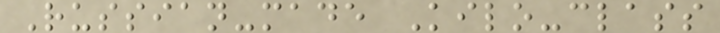Russian-made Kilo-class
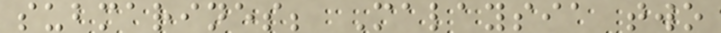submarines; Malaysia two
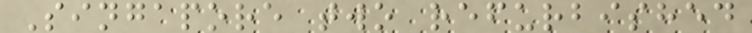Singapore two refurbished
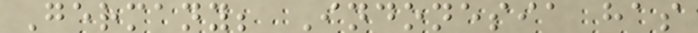Germany; Indonesia has
